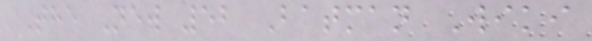The New 52 Batman Wiki
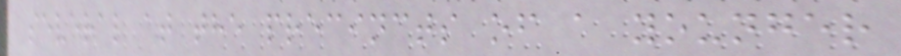several at the precincts of a younger
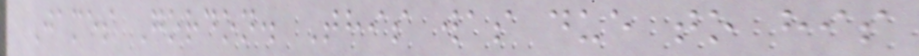James Gordon. This was due to his
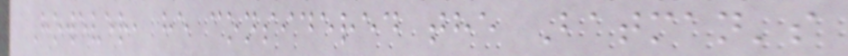However, he considered the Batman's
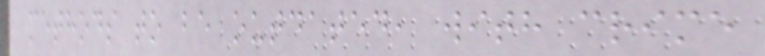methods to be outdated, with crime
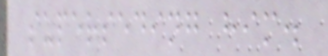superseding him.
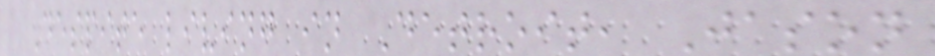Despite living in Detroit, Jason
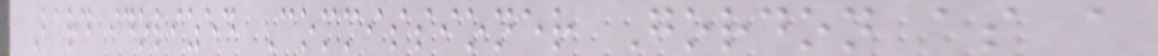Bard idolized Commissioner Gordon as a
